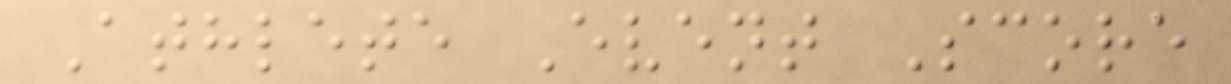Athlete Event Score
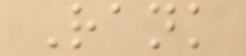Rank
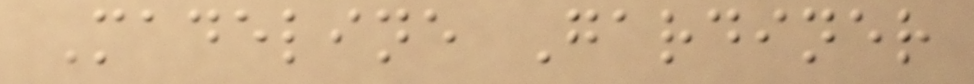Madeline Gardiner
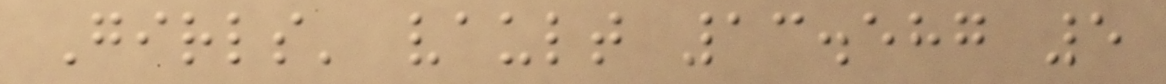Girls' vault 13.587 5
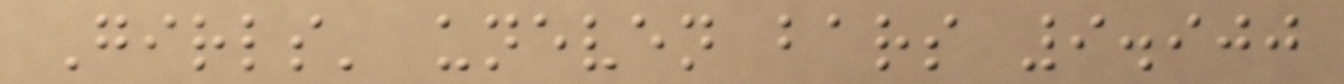Girls' uneven bars 9.900
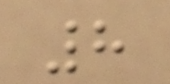8
